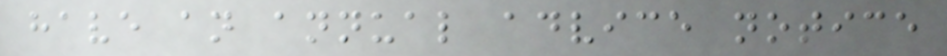have an annual advice notice
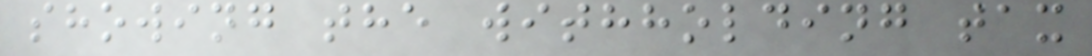showing the withholding tax
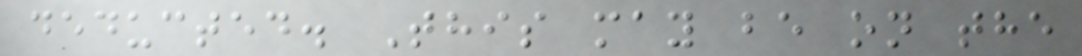deducted. This may be on the
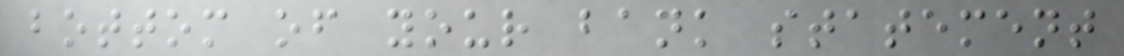bottom of your bank statement
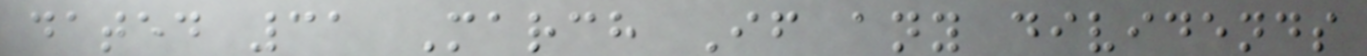dated 31 March If any dividends
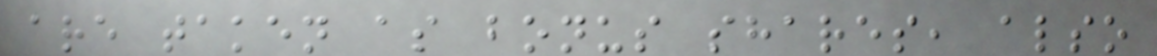are taken as bonus shares, also
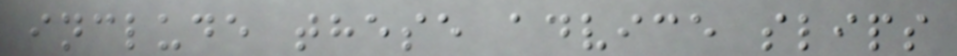include these advice slips
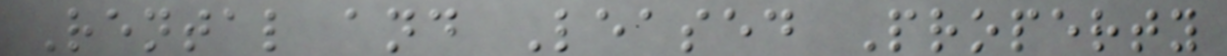Rental and Leased Property
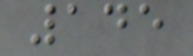145
